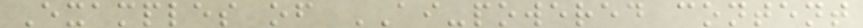Examples of AI-powered content
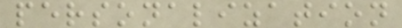personalization
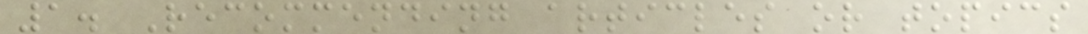1. Recommending articles or topics
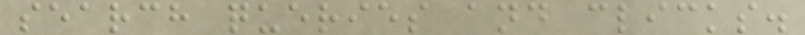search queries and clicks.
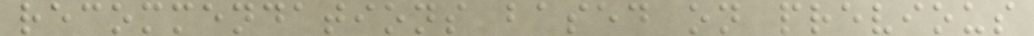recommendations based on previous
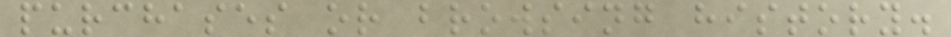purchases or browsing history.
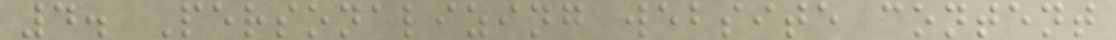4. Personalizing website content
